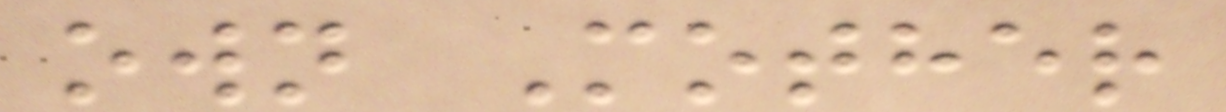own Mother
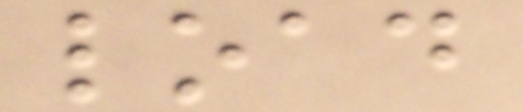load
